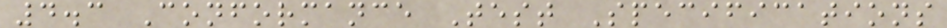4.3 Conformance Test Specifications
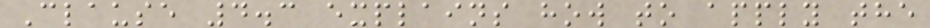Clause 4.3 explains how to apply the
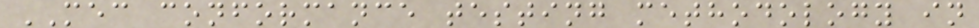MEC conformance testing methodology in
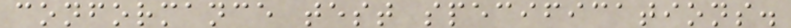conformance test specifications.
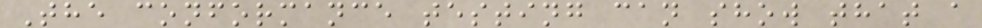The conformance testing can show that a
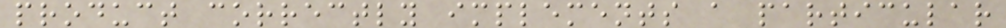product correctly implements a particular
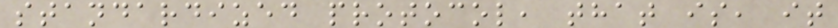standardized protocol, that is, it
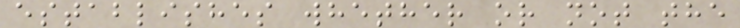establishes whether or not the
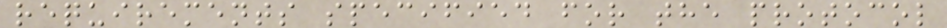requirements specified for the protocol
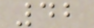42
